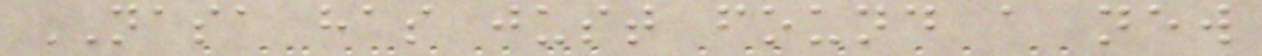NASA has just found a new
